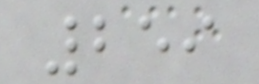259
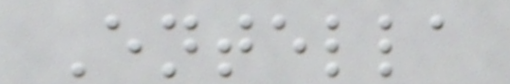Entella
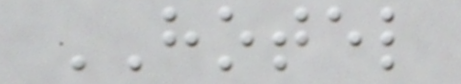HOTEL
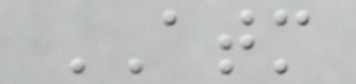ATM
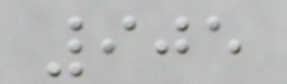905
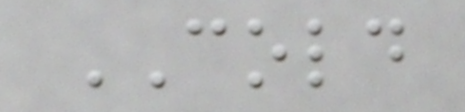COLD
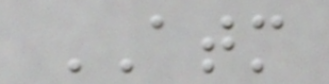ATM
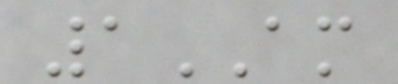1AM
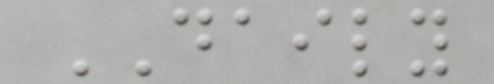DAILY
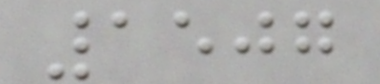1507
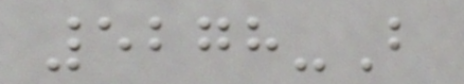5278-B
